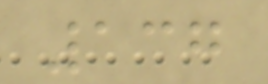137
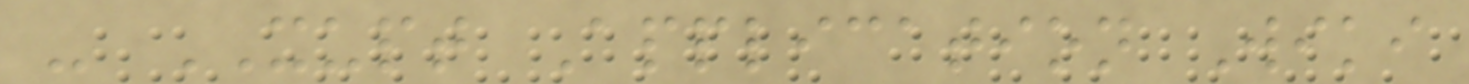- XUPT Application Wiki
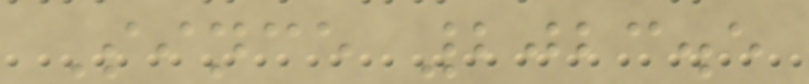Since 2023.5
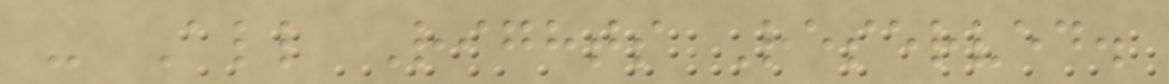- All Rights Reserved.
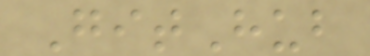GitHub
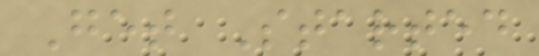Get Started
